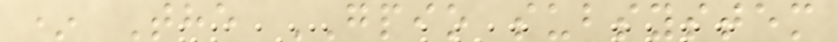* The GPIO subsystem
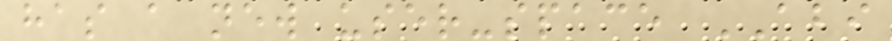has a new user-space ABI
